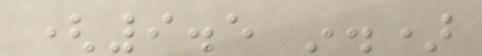(9.5 in.)
